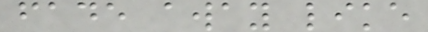fade away like
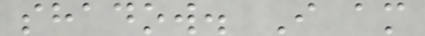shadow. I am
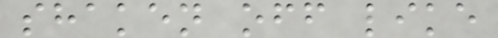shaken off like
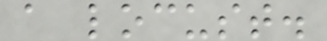a locust.
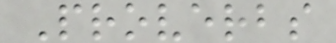Proverbs
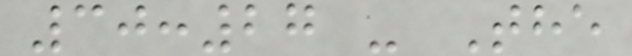30:27 - The
